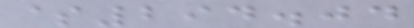$294.04
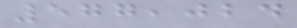577,024
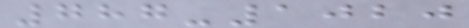787-1020
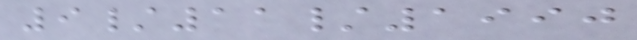9/11/1990
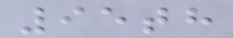95th
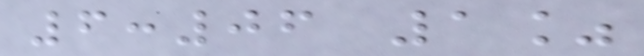6:06 1%
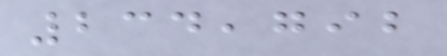234,792
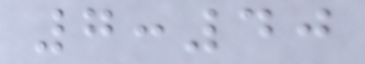7:40
